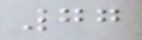77
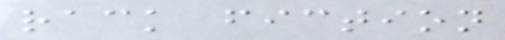rack fiction
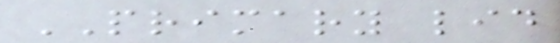PRIMARY lid
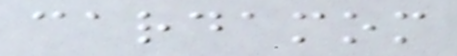cardamom
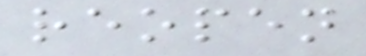reopen
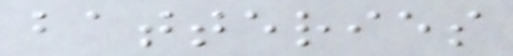batteries
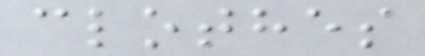clothes
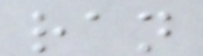ran
